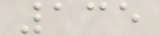135
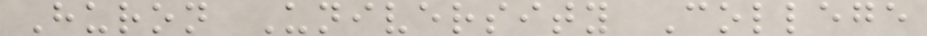Huron University College
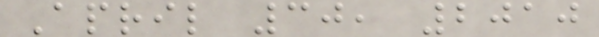April 30, 2010
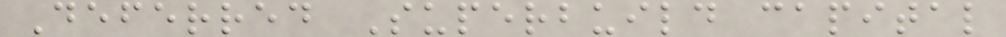Deferred Superbuild capital
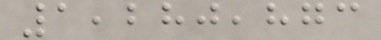1,280,873
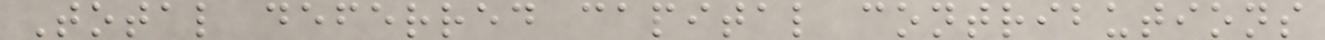Total deferred capital contributions
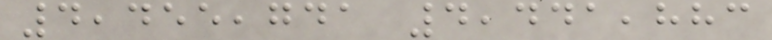4,455,741 4,441,883
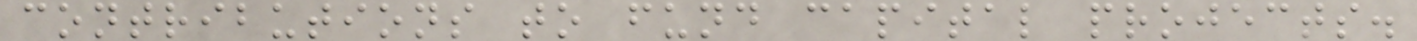contributions to fund capital projects.
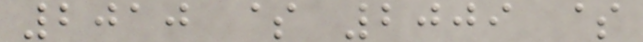2010 $ 2009 $
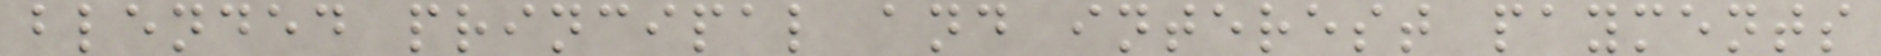blended principal and interest payments
